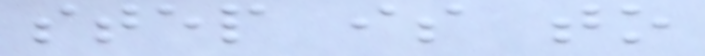step is to
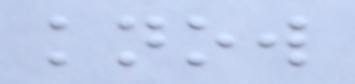know
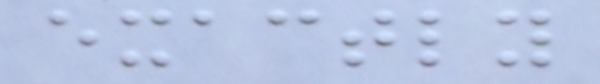exactly
